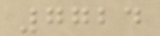7724
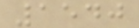1540
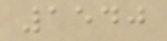1540
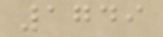1749
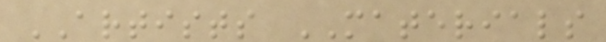ARTISTS MATERIALS
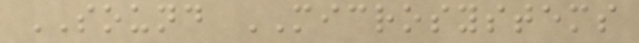SOUND MICROSYSTEMS
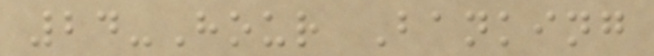24-Hour Banking
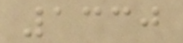1330
